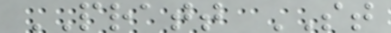PRATT ST
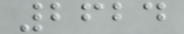2624
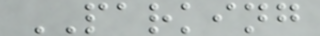PARKING
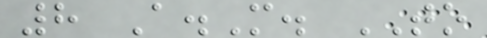8 A.M. TO
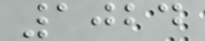1024
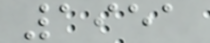1951
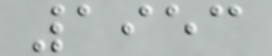1953
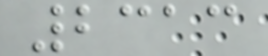2313
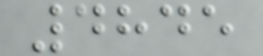4845
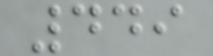449
